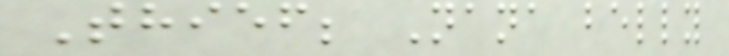Thief; Nana belly
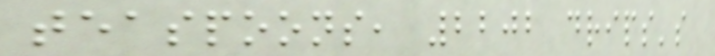teaspoons, 2202 drips's
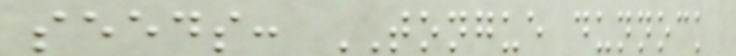seeds: TONGUE dunnock
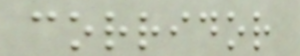corridor
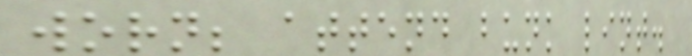worn; attend bunk lint.
